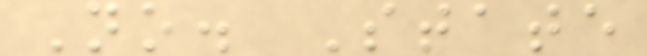No. State
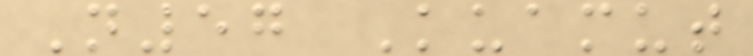N57 Kuamut
